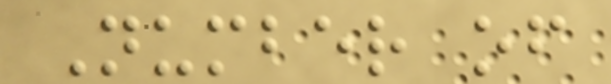Number of
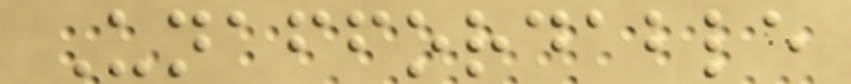Unaffordable
